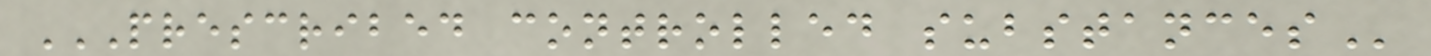PRESCRIBED CONTROLLED SUBSTANCES
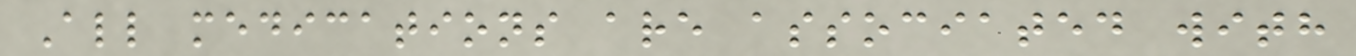All medications are associated with
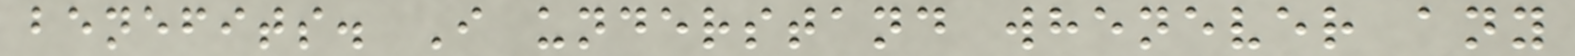benefits. I understand whenever any
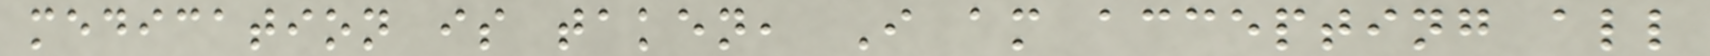medication is taken, I am accepting all
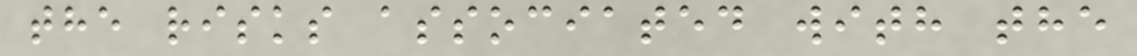the risks associated with the
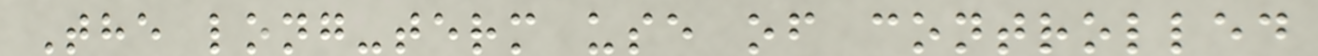The long-term use of controlled
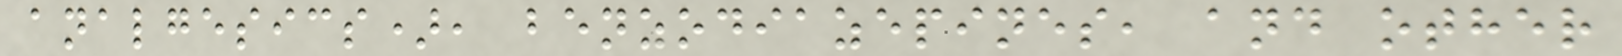analgesics), benzodiazepines, and other
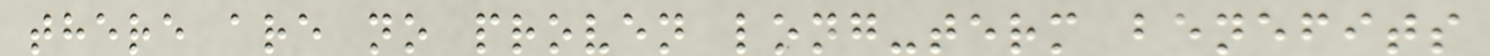there are no proven long-term benefits
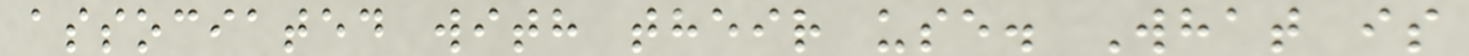associated with their use. What is
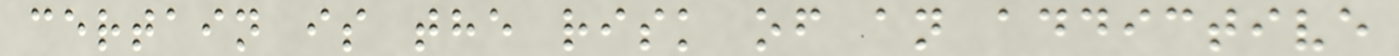certain is the risk of an addictive
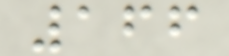166
